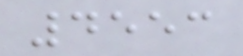4553
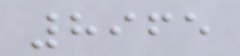8965
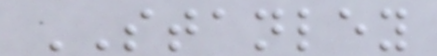STANLEY
